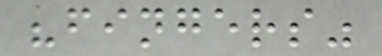"fingers"
